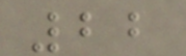22
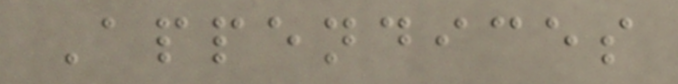Appendices
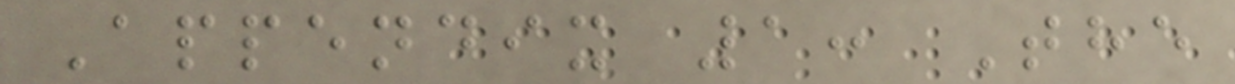Appendix 1: The
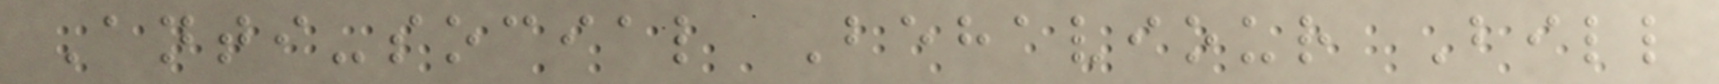Anti-social Behaviour Bill
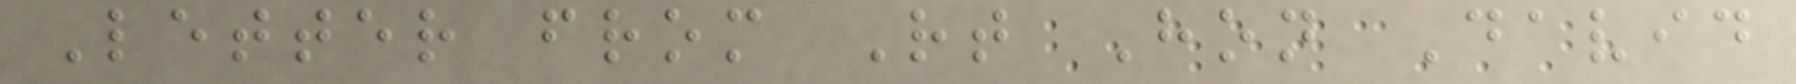Letter from Rt Hon David
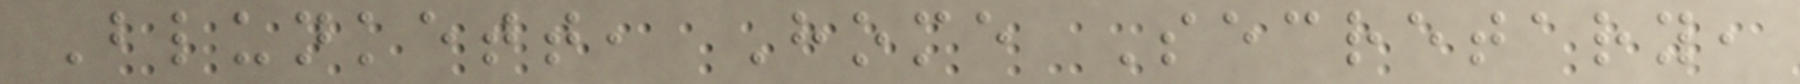Blunkett, Home Secretary,
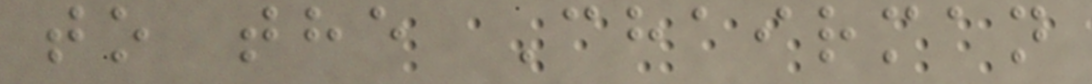to the Chairman
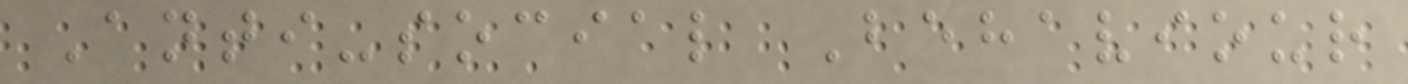Anti-social Behaviour
